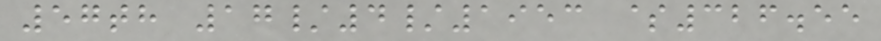57th 17/4/1953 $326.55
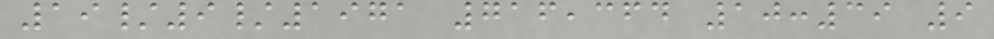19/9/1971 716,364 10:39 9
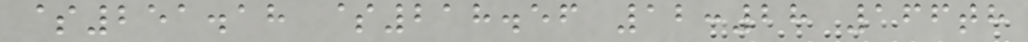$251.18 $218.56 12:28 166th
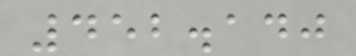452.140
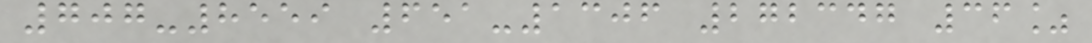707-8559 651-1306 272347 36%
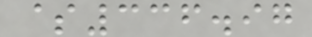$336.97
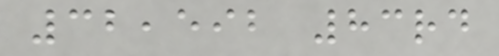32,592 83rd
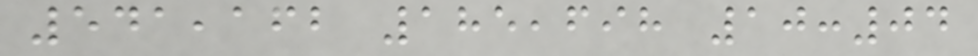541,162 185,698 10:04
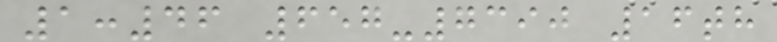1:46 657-7390 16th
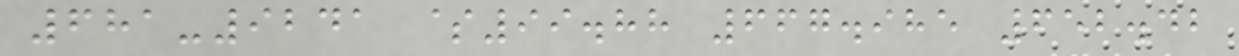681-9241 $99.88 667.985 652.42
